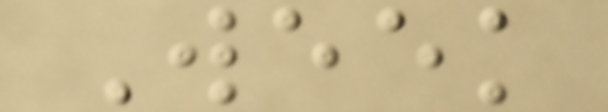Week
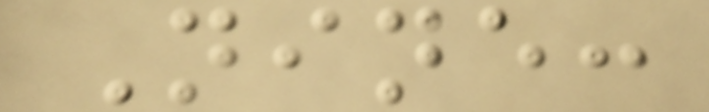Nine:
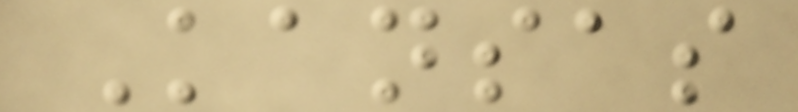Kansas
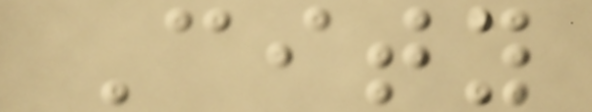City
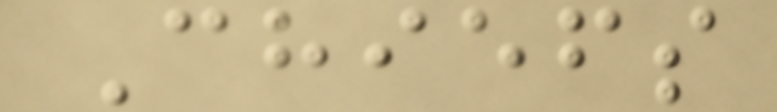Chiefs
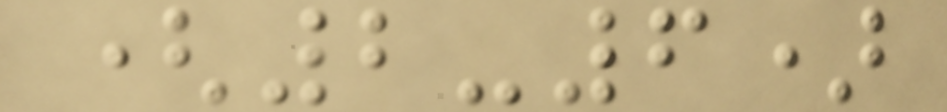(2-6)
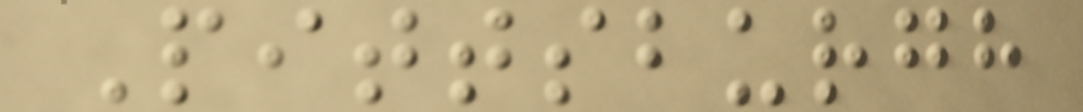Pittsburgh
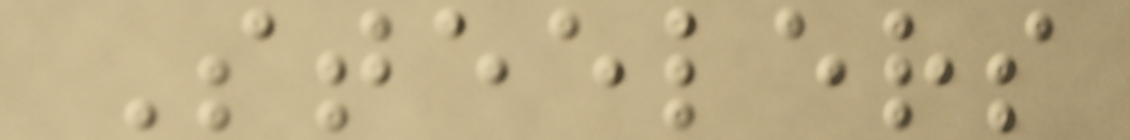Steelers
